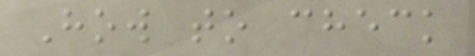How to check
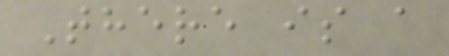There is a
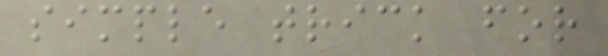simple trick for
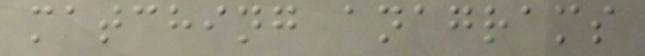matching anagrams
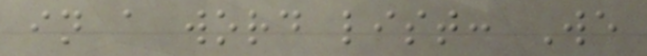in a word list: We
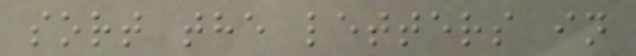sort the letters in
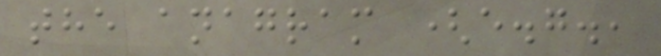the anagram (e.g.,
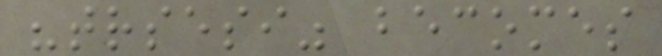"trsesi" becomes
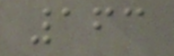163
